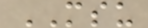MSU
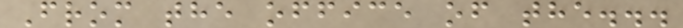From the office of the...
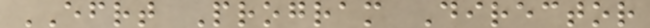EFRT Program Director
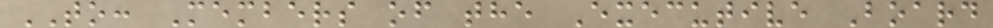TO: Members of the Executive Board
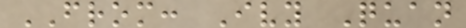FROM: Ivy Quan
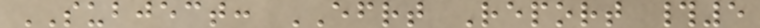SUBJECT: EFRT Report #5
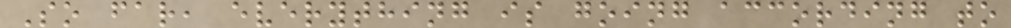So far, everything is going according to
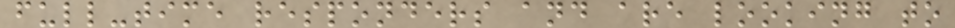full-time responders and are looking to
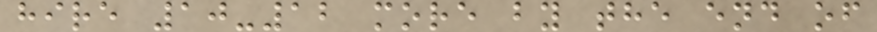hire 10-12 more by the end of
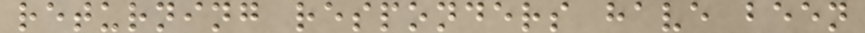returning responders have been
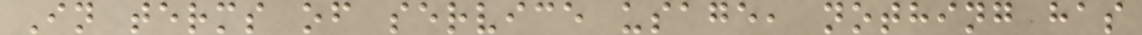In terms of service usage, nothing has
